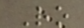Ro
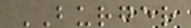BURGER
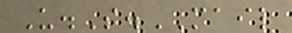U.S.MAIL
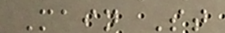Main St
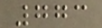773
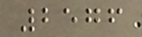2576
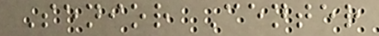Senior Center
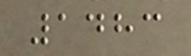1483
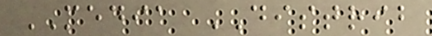MEDIA DISTRIB
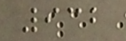932
